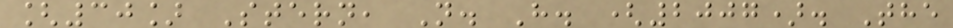[30] Stern, N. H. (2007). The
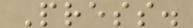Press.
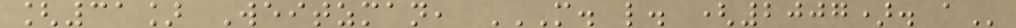[31] Weitzman, M. L. (2007). A
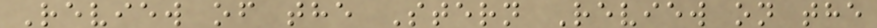Review of the Stern Review on the
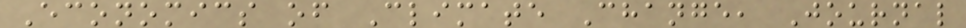Economics of Climate Change, Journal
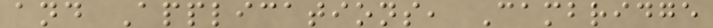and Applications, Cambridge
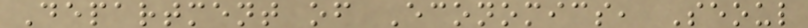Department of Economics, Seoul
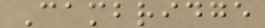Cambridge
